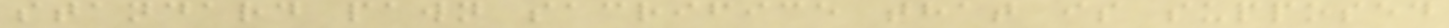standard pawn sacrifice that is supposed
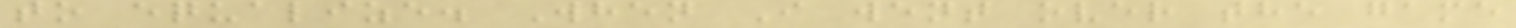to equalize. When I went over the game
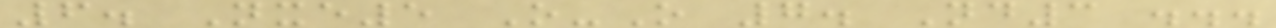6. Nxe5 O-O 7. Nd3 ...
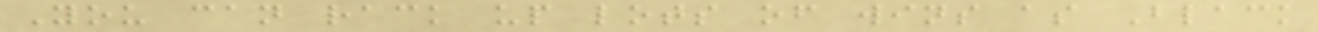You can rack up lots of wins as Black
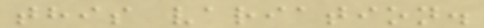this variation.
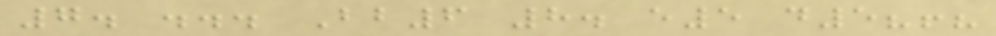7. ... Bb6 8. e5 d5?!?
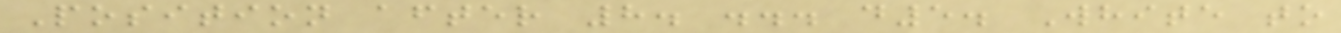Position after 8. ... d5. White to
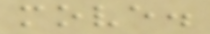move.
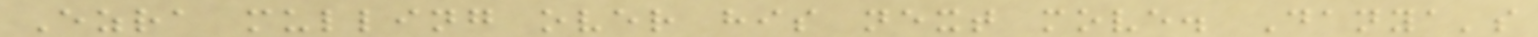Ezra mulling over his next move. Danya's
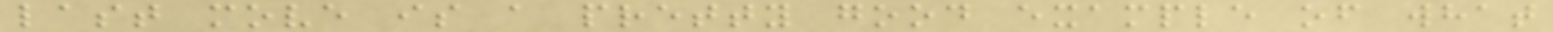last move is a pretty good example of what
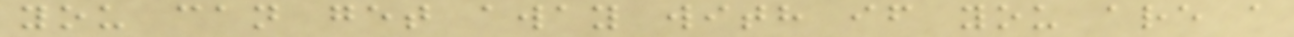you can get away with if you are a
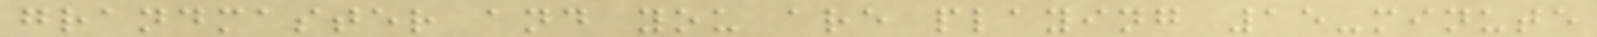grandmaster and you are playing 15-minute
